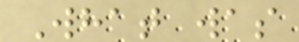What was
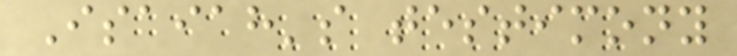Isaiah's testimony
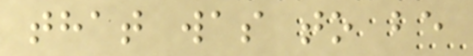that was to be
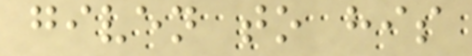given to his
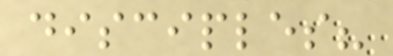disciples?
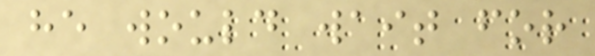he would wait for
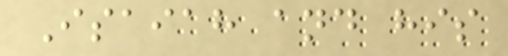Isaiah and his
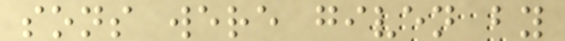sons were given by
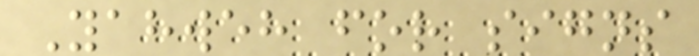Yahweh for signs
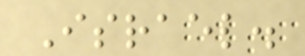Israel.
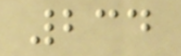234
